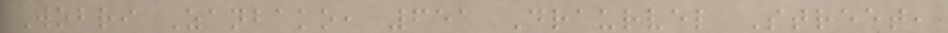Wobri Zanbako, 651 Draurvel Street,
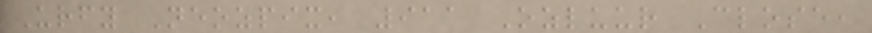Urfy Neozpix, 911 Ozluur Close,
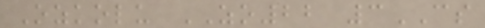Ozkolu ZO22 3CS
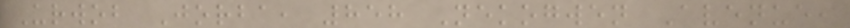Urwob Jorba, 858 Nekogwen Avenue,
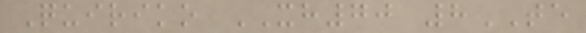Quiriko XH70 8TE
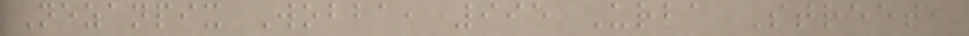Nezanpix Wobba, 995 Urba Street,
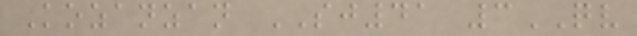Kozanzan SJ41 3QV
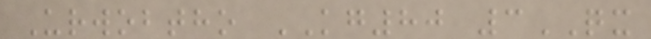Urwobtho KG80 3QX
